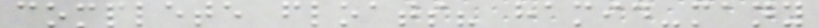complete floats? hamid-many
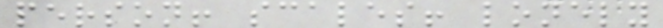person! scales! lonely
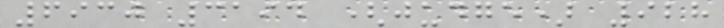6930 3194 (judge) 928
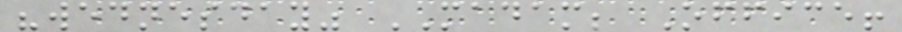"wednesday" MADAM; Office!
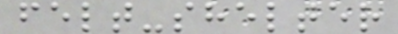felt-shelter
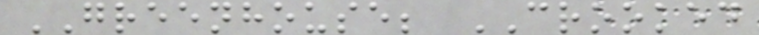GREENHOUSE; CROOKED
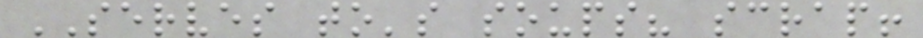SERVES to's soups? scrap!
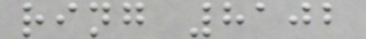ring 8102
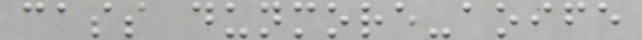cass dunmore-aoife
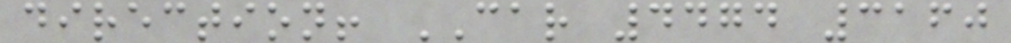direction! CAR 4474 3160
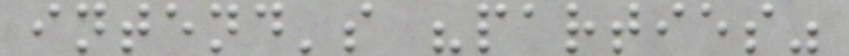intend's "parties"
